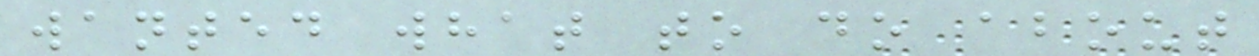wanted what to do about
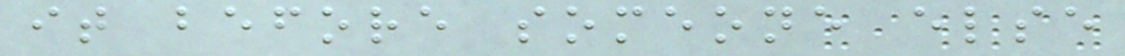it before someone else
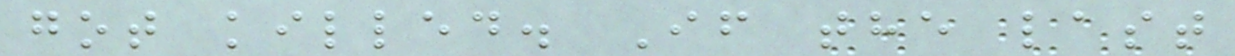got killed. If the last
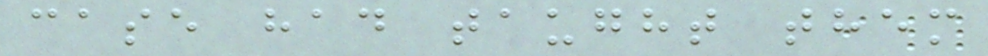case had taught them
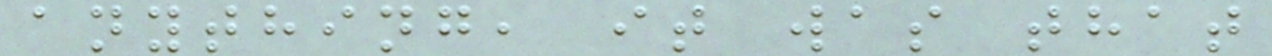anything, it was that
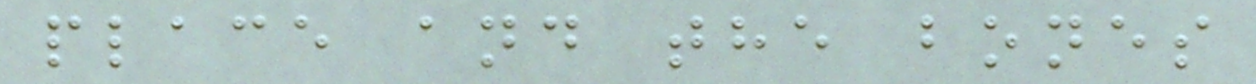place and the bones
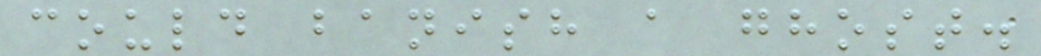could banish a ghost.
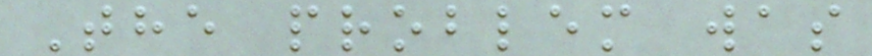The problem was
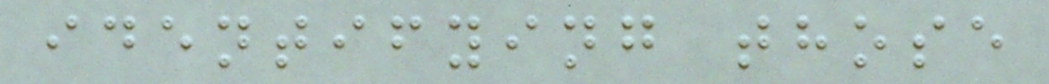identifying those
